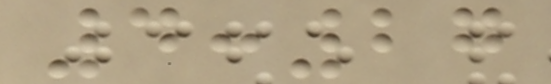4:27
